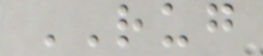RUG
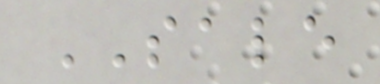SALE
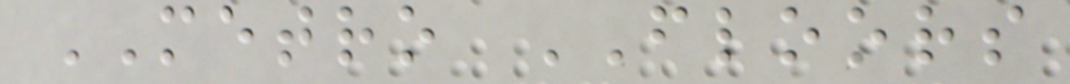METRO FLOORS
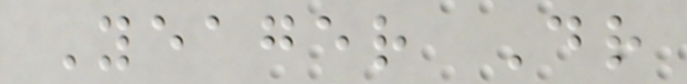Yeager Dr
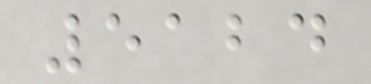5124
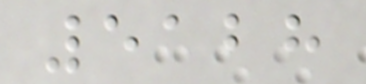5128
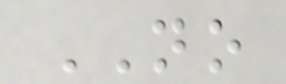NO
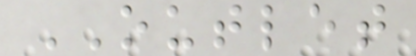OUTLET
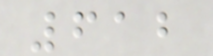612
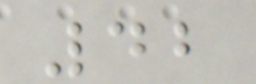42
